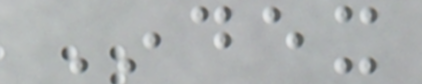Index
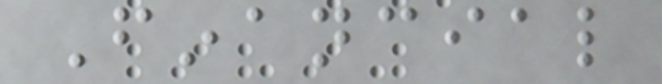Financial
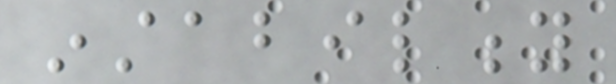instability
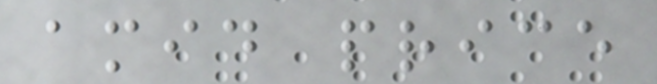amid price
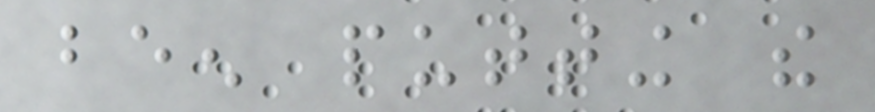been putting the
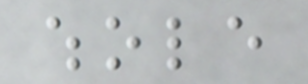whole
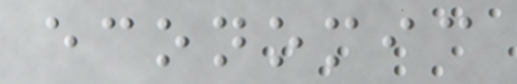economic
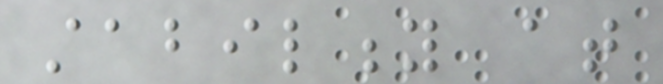stability at
